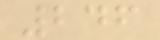246
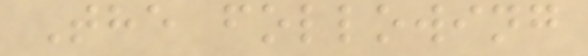The following
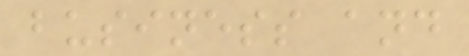business and
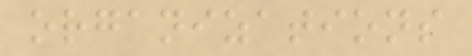organizations
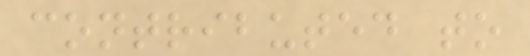contributed to
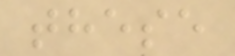these
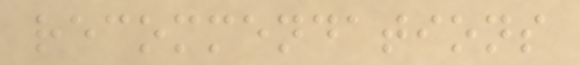recommendations
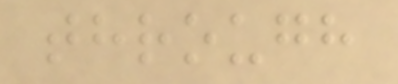through
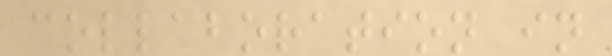collaboration in
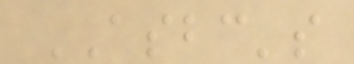ASBC's
